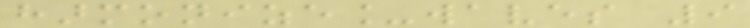harmonize_waves 9
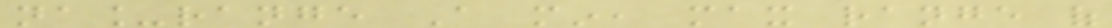na_range A min, max range of
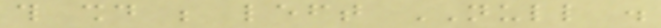this should be left NULL .
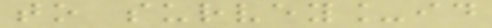to survey_id
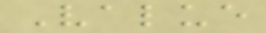Value
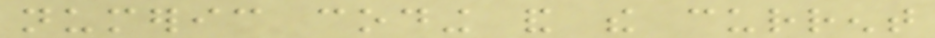numeric coding and the current
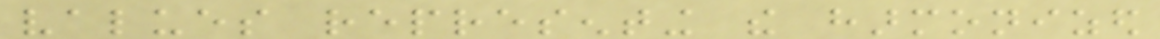values representing the harmonized
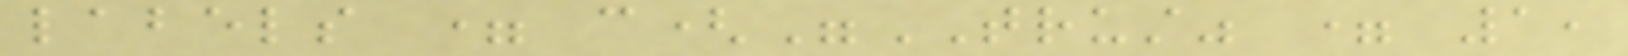labels = c("TRUST" = 1,
